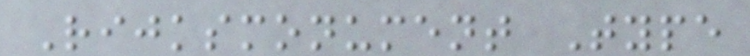Rijksmonument Type
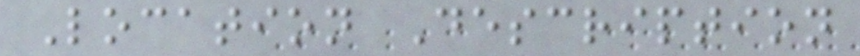Location Description
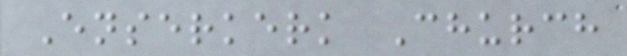Enserkerk Church
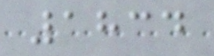1834
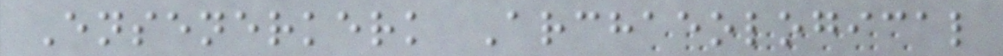Ensenerkerk Archaeological
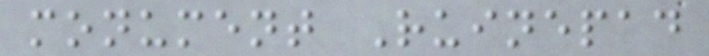monument Ruinepad
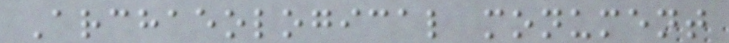Archaeological monument
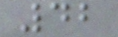42
